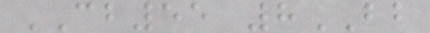CB55 8BB
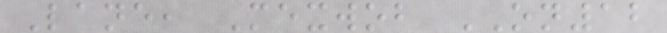Lane, Mexwob ON12
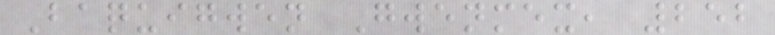Baquigwen Gwenmex, 252
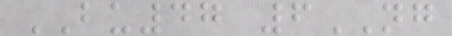BU47 6NG
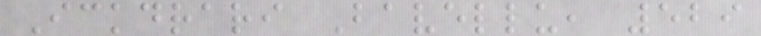Ickdrari Bavellu, 529
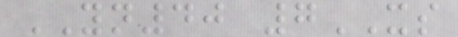YN40 7XS
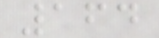164
